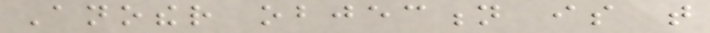Another objection is that
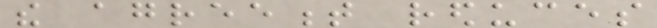the agreement reduces
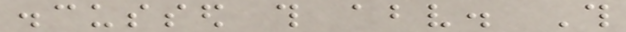discussed this above. This
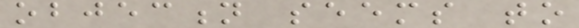objection seems to
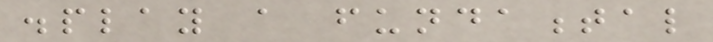display a fundamental
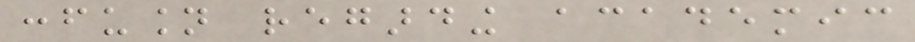confusion regarding academic
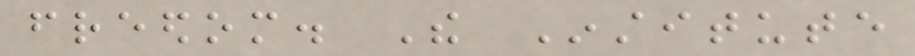freedom. The Institute
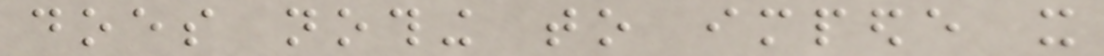does nothing to impede it
